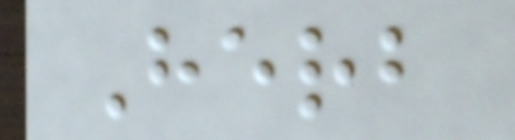Herb
